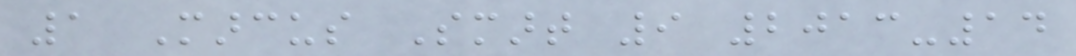1 Marcus Smart 9 2013-14
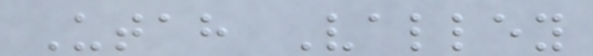Utah Valley
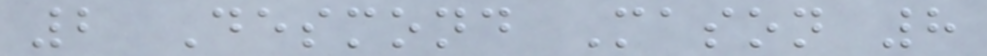2 Desmond Mason 8
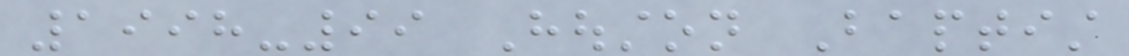1998-99 Houston Baptist
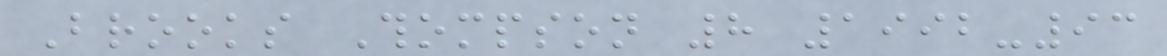Brooks Thompson 8 1992-93
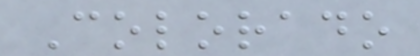Colorado
